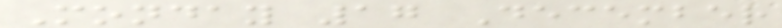Monday 17 December
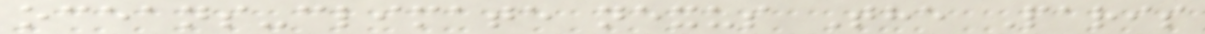oceans-climate nexus The Paris
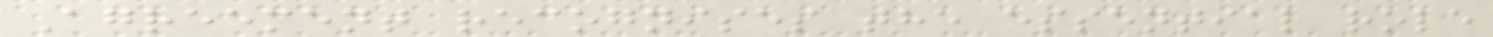Agreement recognises the essential role
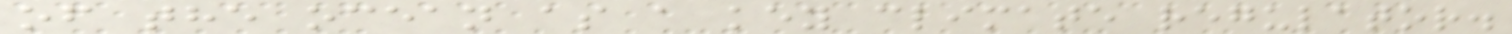of the ocean as a key climate regulator.
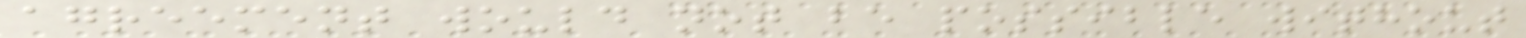agreement would not be possible without
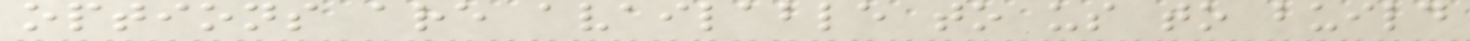options are available to us to build
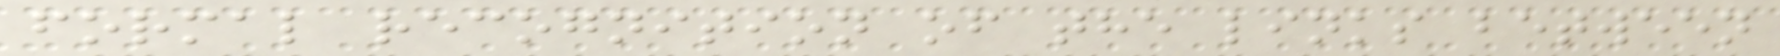formal recognition of the links between
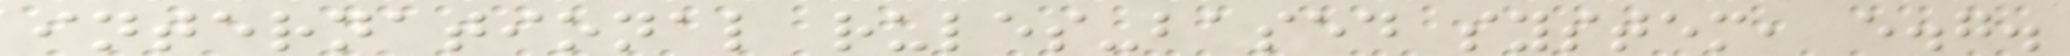international rules-based system, e.g.
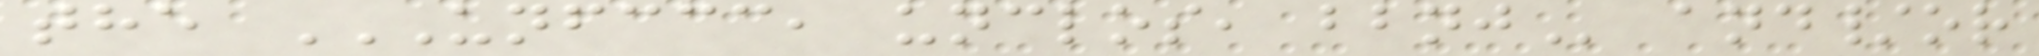the UNFCCC, UNCLOS, BBNJ and/or
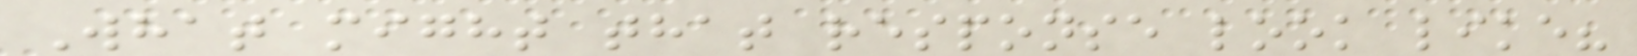What might that response look like?
